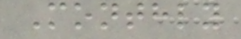Monthly
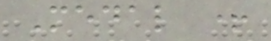Medal +
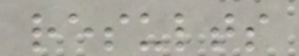results
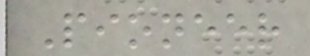Pioneer
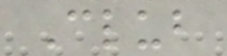Club
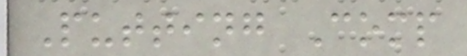Putting Comp
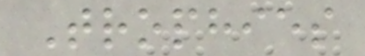Trophies
